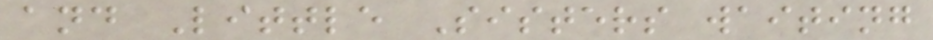and Little Sisters waiting
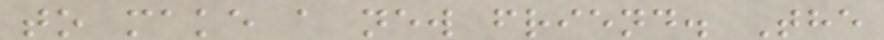to make a new friend. The
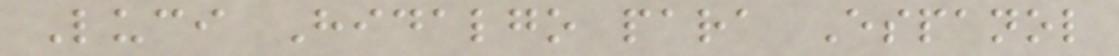Luci Hidalgo para Espanol
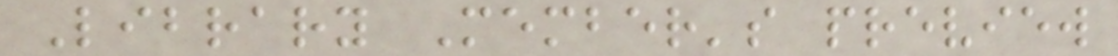Library Member's preview
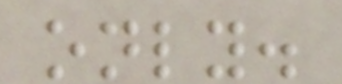only.
